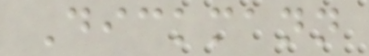Dickmann
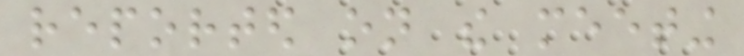reported on the meeting
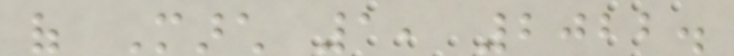of March 1, 2022.
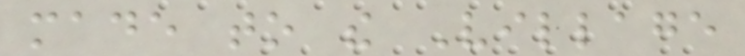made to the Village
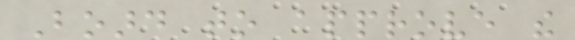Board to approve the
